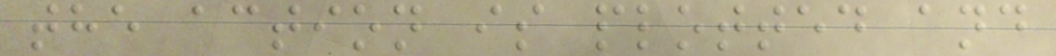the action is plotted and
